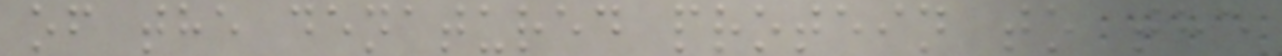of the denatured protein to the
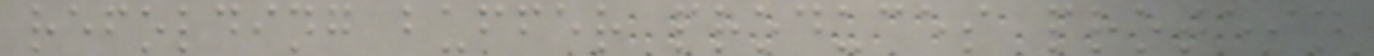refolding buffer produces protein
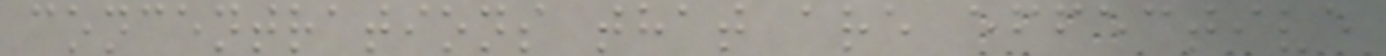concentrations that are effective
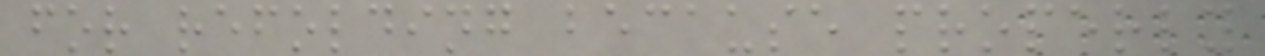for refolding because properly
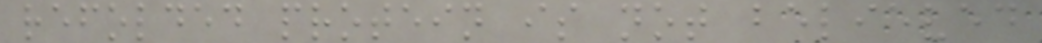refolded protein is not believed
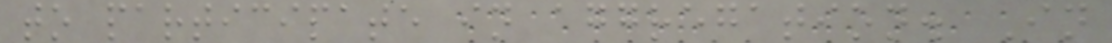to participate in aggregation. In
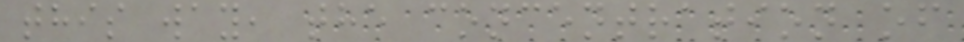this way, the concentration of
